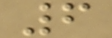6
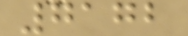7172
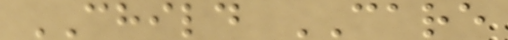CHILD CARE
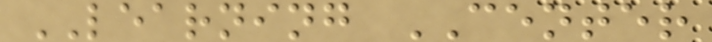LEARNING CENTER
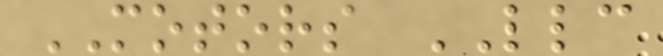MOTORS LLC
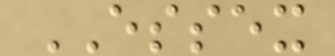ESSEX
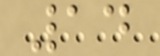14
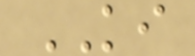KI
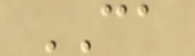CA
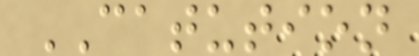CATUTION
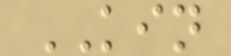KIN
